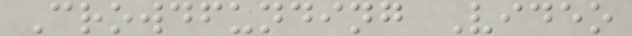Crowdfunding Video
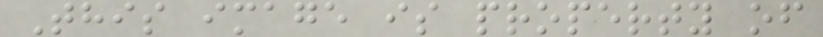This image is property of
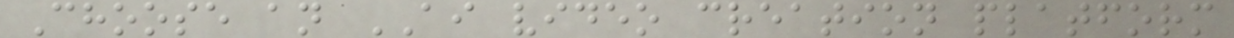Choose an AI video creation platform
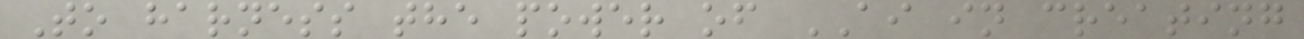To harness the power of AI in creating
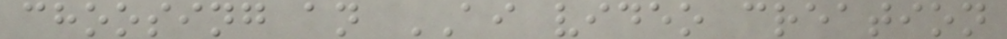choosing an AI video creation
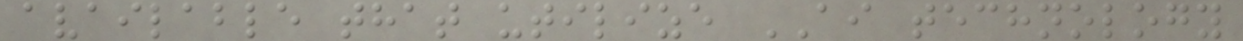available that utilize AI technology
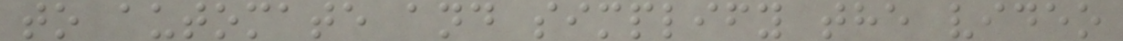to automate and simplify the video
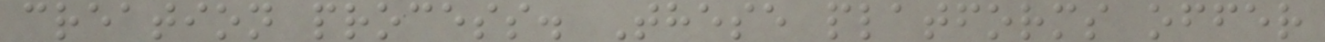creation process. These platforms offer
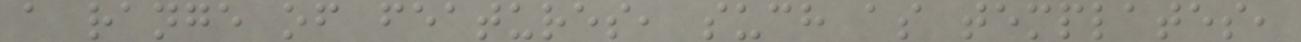a range of features, such as templates,
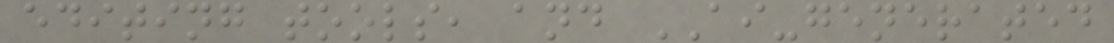editing tools, and AI-generated
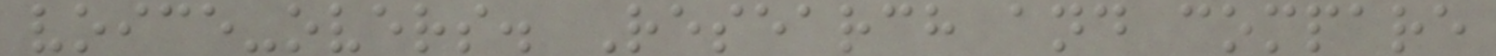voice-overs. Research and compare
